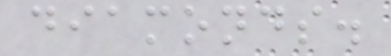diamonds.
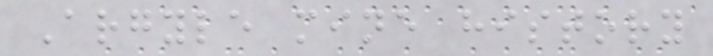Argyle mine history
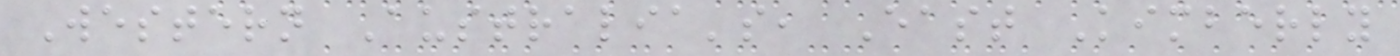Western Australia's, East Kimberly
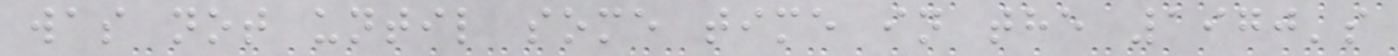was not until some time in the 1970's
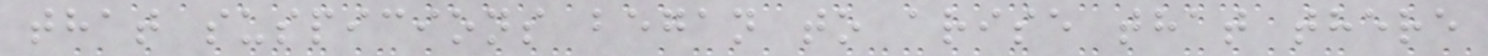that suspicions began to arise that there
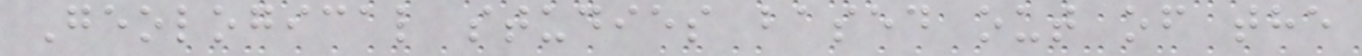Geological studies based out of the
